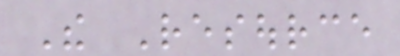The Resource
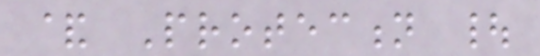& Protection |
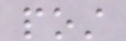post
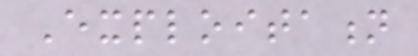Exploitation
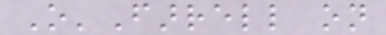O'Farrell on
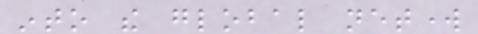into the global network
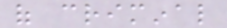of criminal
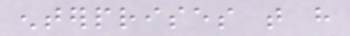enterprises that have
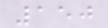150
